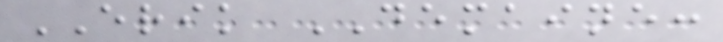ERIK DEMAINE:
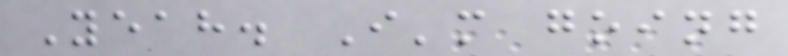Yeah. I'm going
